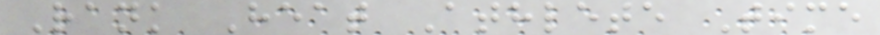Rank Heat Athlete Time
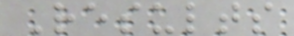Results
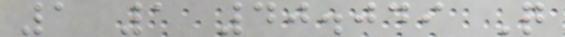1 1 40.049 Q
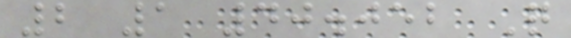2 1 40.052 Q
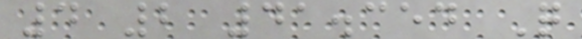4 2 41.354 Q
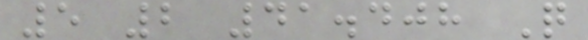5 2 41.408 Q
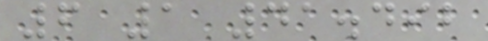6 1 41.492
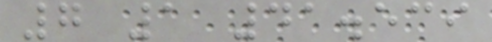7 1 41.539
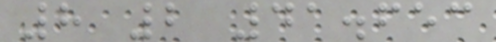8 2 41.653
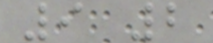9 2
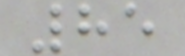85
